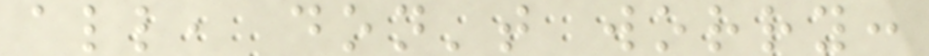all, don't worry:
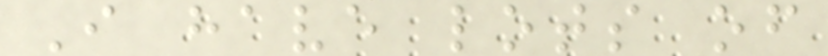I have lots of
